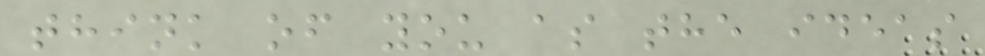think of you as the ideas
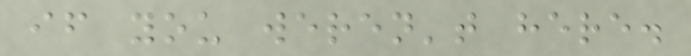if you weren't here.
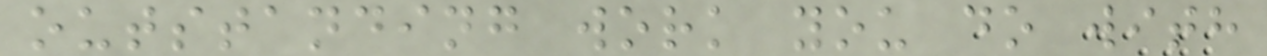outstanding work you do with
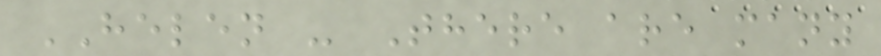HELEN - There are many
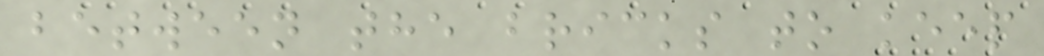between the bricks to keep
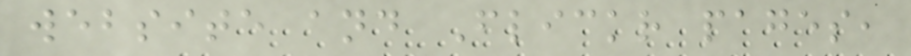website and Flickr pages,
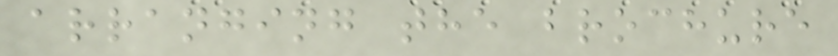arranging the brochure
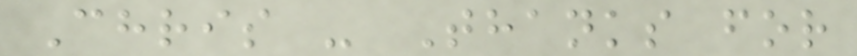Chris - Thanks for
